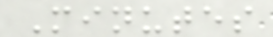Minutes
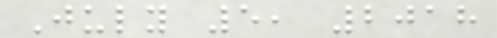July 5, 2018
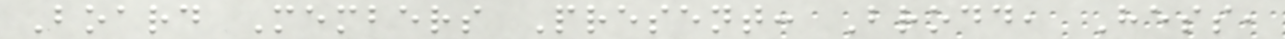Board Members Present: Brodd, Hess,
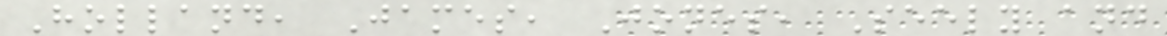Holland, James, Jones, Seely and
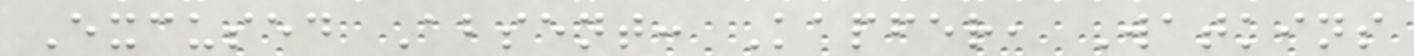Excused Absent: Kapfer, Watkins
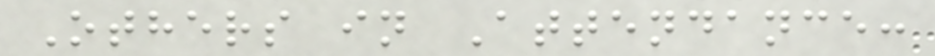Others in Attendance:
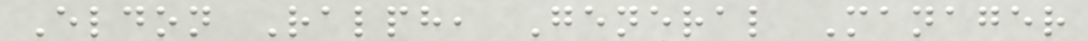Eldon Ralph, General Manager
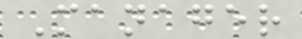Manager
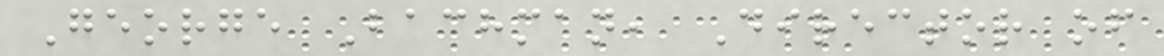George Bachman, Director of
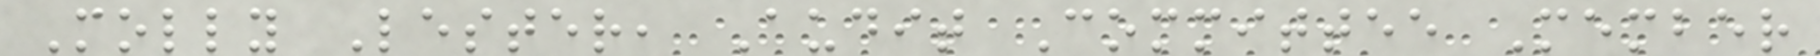Molly Lester, Audit Committee Member
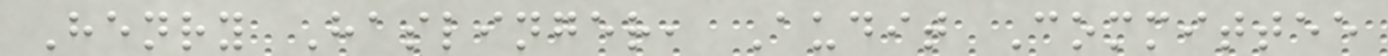Henry Haslinger, Audit Committee
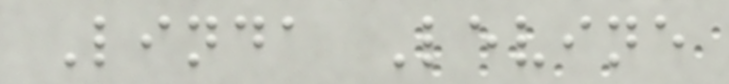Linda Levine
